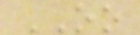OO
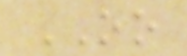OO
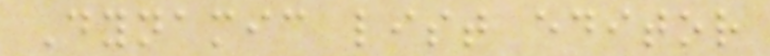Dynamic list editor
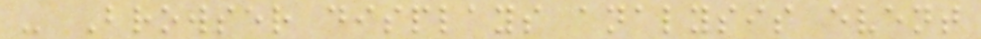- Browser displays analysis event
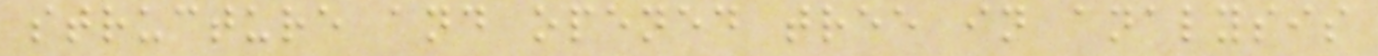structure and opened tree in analysis
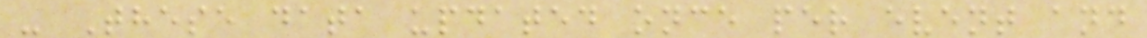- These data updated once per event and
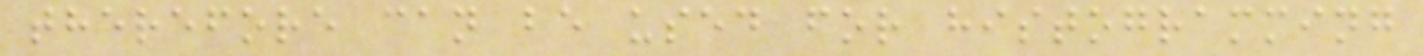therefore can be used for histogramming
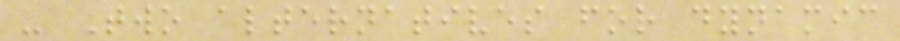- Two alternatives for dynamic
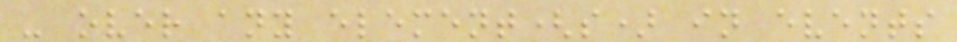- over any element(s) in events
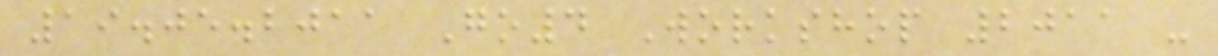19.05.2011 Go4 Workshop 2011 -
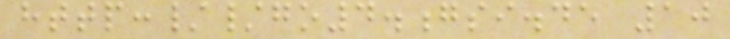http://go4.gsi.de 10
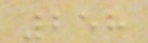258
